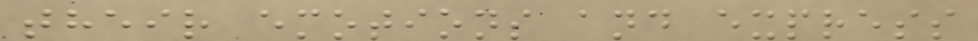their emotions and express
